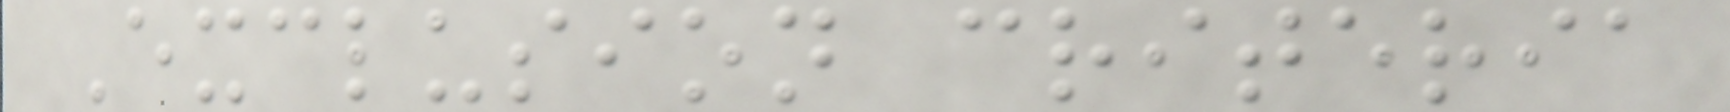Exclusion criteria
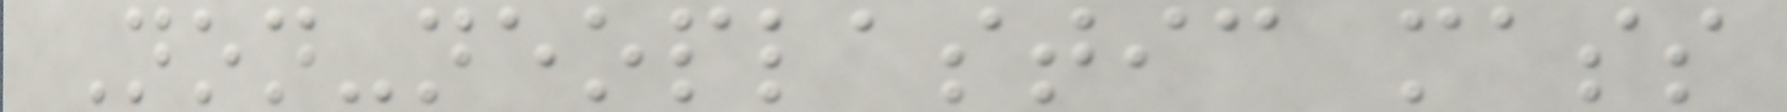Non-neoplastic mass
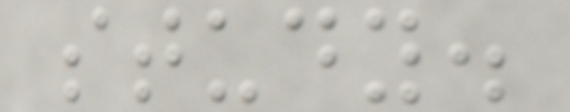study.
